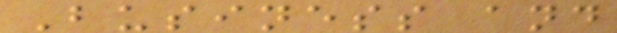Business and
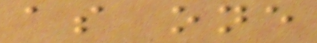as one
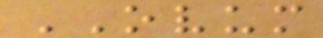OVUM
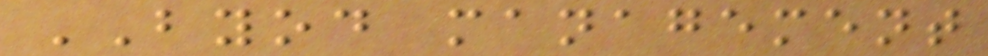BYOD management
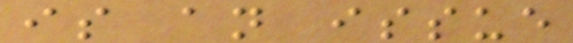is an issue
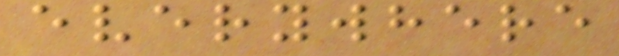everywhere
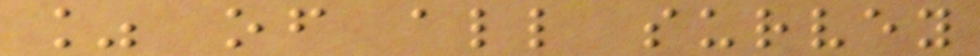% of all survey
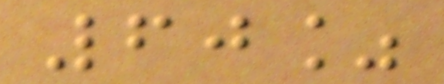60%
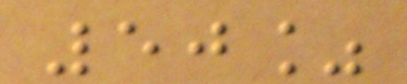50%
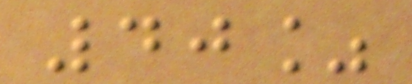40%
